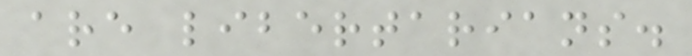are libertarians.
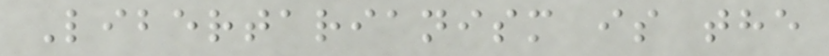Libertarianism is the
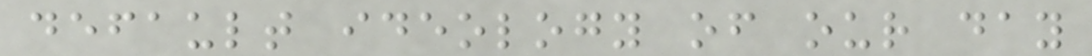default ideology of our day
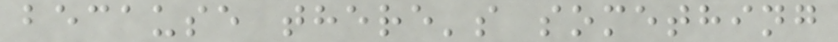because there's something
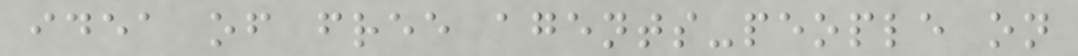idea of free agents-people on
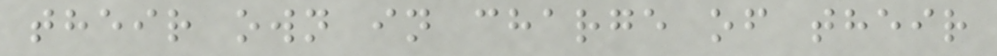their own in charge of their
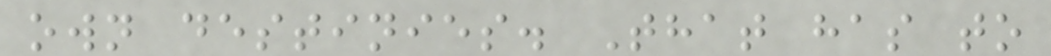own destinies. That has to
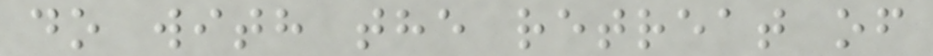do with the retreat of
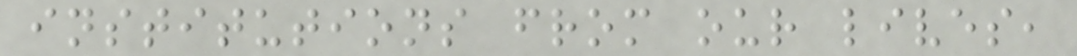institutions from our lives,
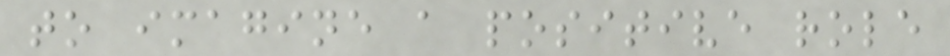to imagine a positive role
